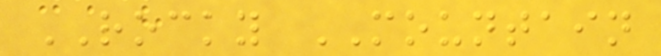ROCKY MOUNTAIN
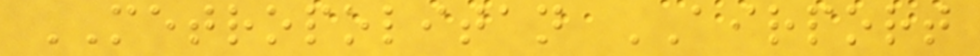METROPOLITAN AIRPORT
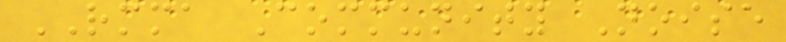RMMA Community Noise
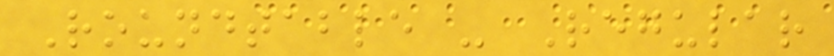Roundtable - Regular
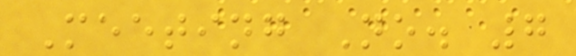Meeting No. 7
